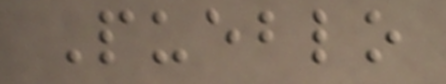Pueblo
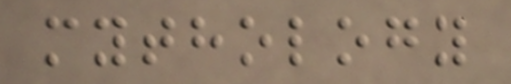mythology
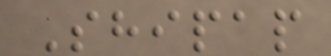Shipap
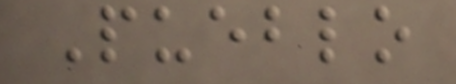Pueblo
